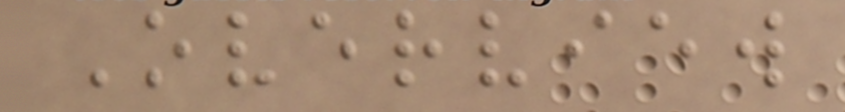Overview
